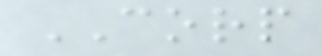CORP
